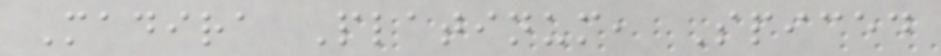Madira Platinum, Spiced
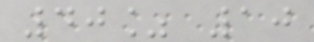40% 10
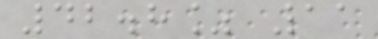42.8% 11
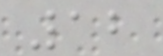12
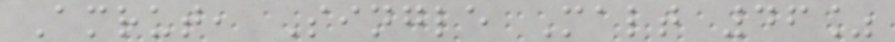Amrut, Single Malt 46%
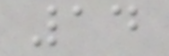14
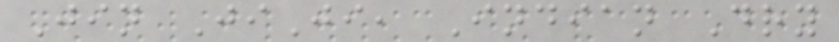Jin JiJi, Indian Dry
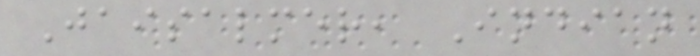Jaisalmer, Indian
